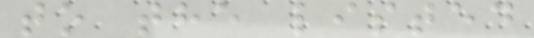to the listed
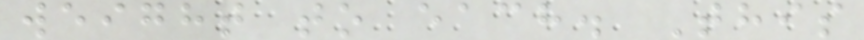weight to each. This
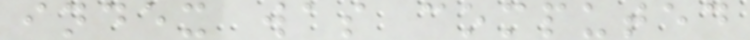index was computed
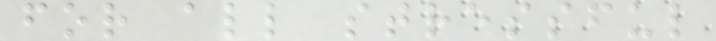for all stressful
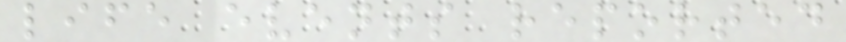life events reported
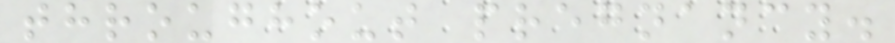throughout pregnancy.
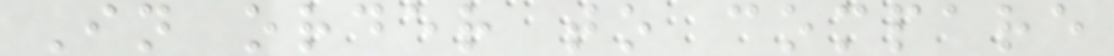In order to compare
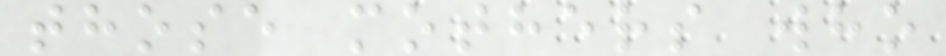those mothers who
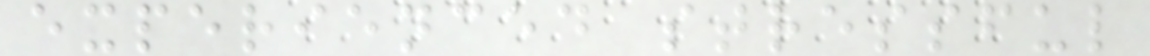experienced stressful
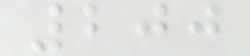200
